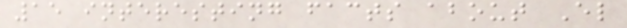15 interesting facts about El
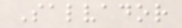Salvador
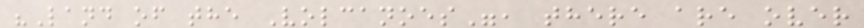"Land of the Volcanoes", there are over
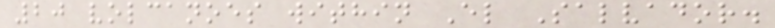20 volcanoes within El Salvador.
